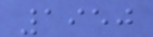1950
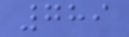789
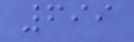699
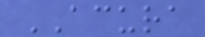ACURA
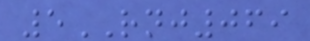5RNJ069
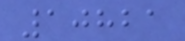10821
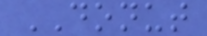DONUT
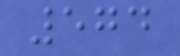574
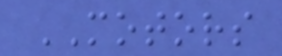MOTORS
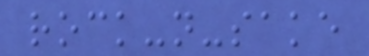rock-n-sake
